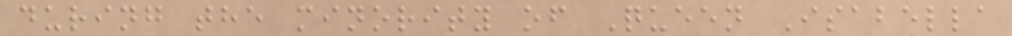during the minority of Queen Isabella
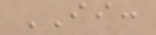II:
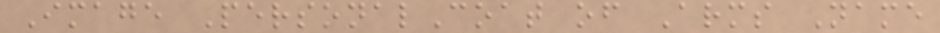Image PersonalCoat of Arms Name
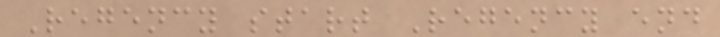Regency start Regency end
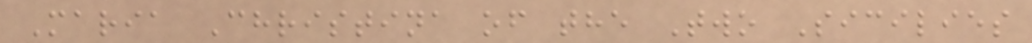Maria Christina of the Two Sicilies
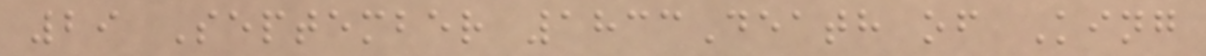29 September 1833Death of King
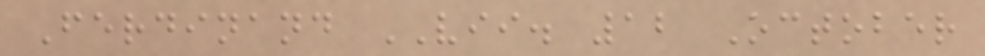Ferdinand VII. 12 October
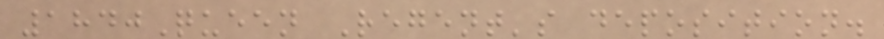1840Queen Regent's deposition.
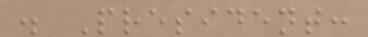. President:
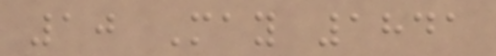10 May 1841
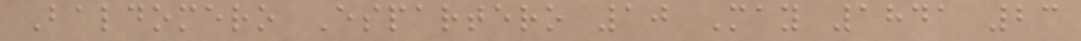Baldomero Espartero 10 May 1841 23
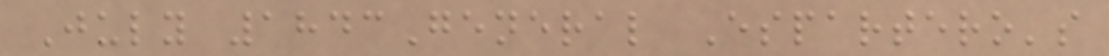July 1843General Espartero's
